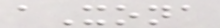aXona
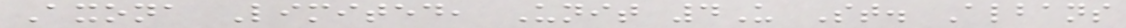Axona Limited, Unit 4U St. Albans
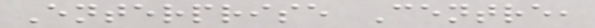Enterprise Centre,
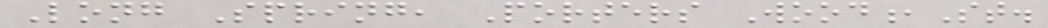Long Spring, Porters Wood,St.
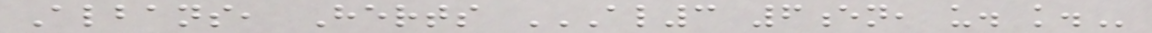Albans, Herts AL3 6EN, U. K.
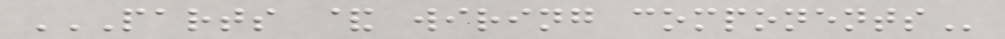PARTS & WIRING COMPONENTS
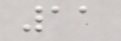11
